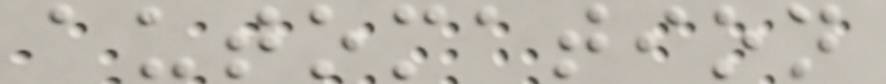automation
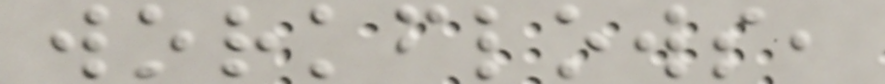workflows,
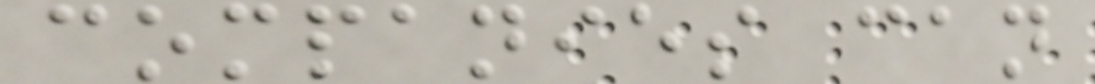companies can
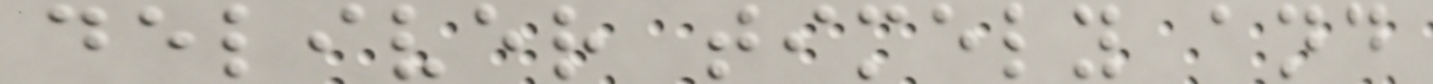deliver timely and
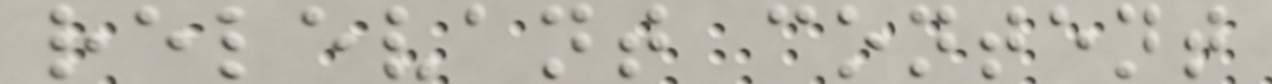relevant content
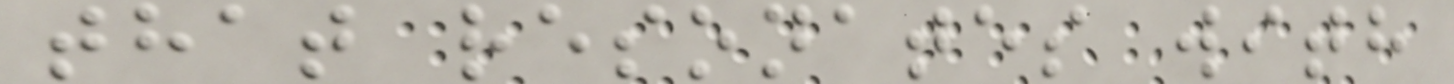that resonates with
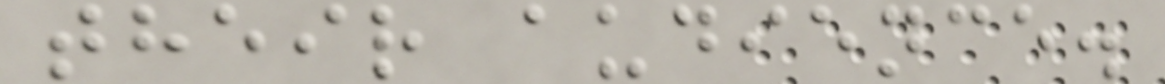their audience.
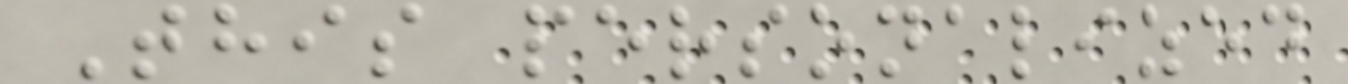This personalized
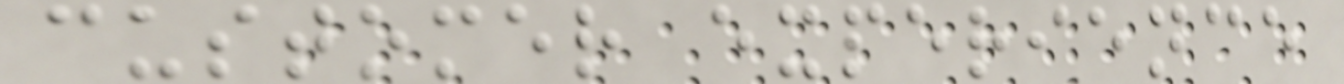customer experience
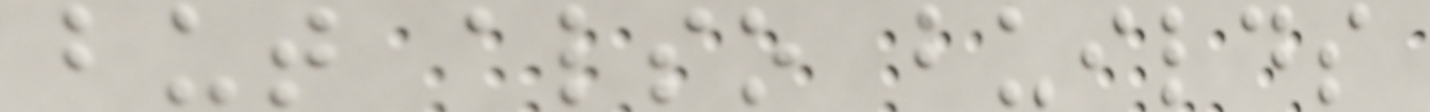but also builds
